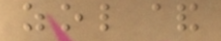zol&
